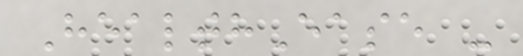HealthEase -
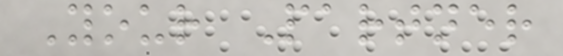Your Partner
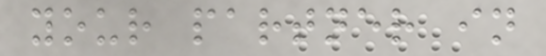your partner in
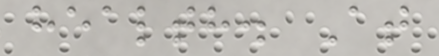health. At
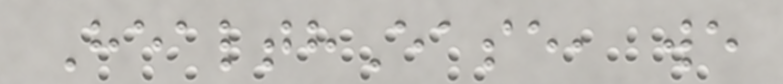HealthEase, we
